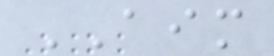AIM
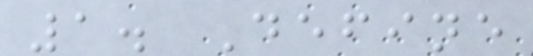1. Define
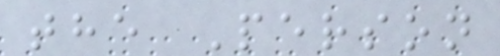the Person
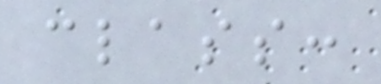class:
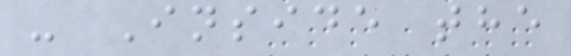- Inside the
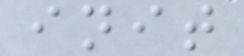init
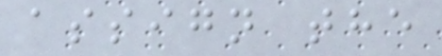assign the
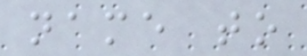name to
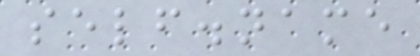self.name
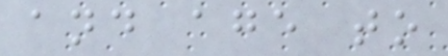and age to
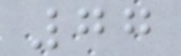77
